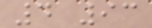4 93
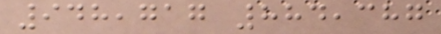948,717 884,387
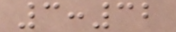3:32
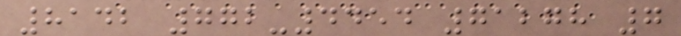8142 772-4454 71278 7
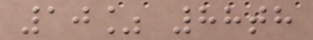10% 88th
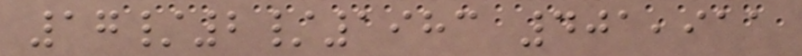17/2/1983 401,911
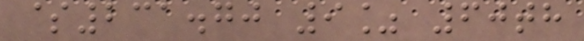$231.70 9% 60th
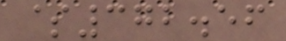$372.56
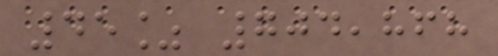45% 704,868
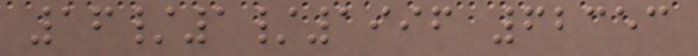16/1/1996 62353
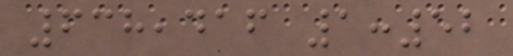638,416 1:52
